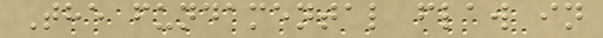The fundamental flaw in
